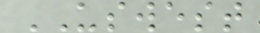USWEST
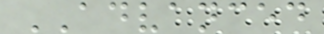ADVANCED
